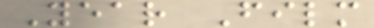Year Film
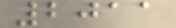2011
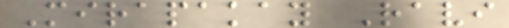Mirapakay Ravi
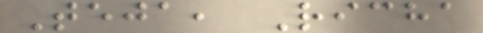Teja, Richa
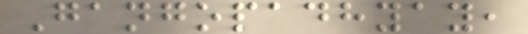Gangopadhyay,
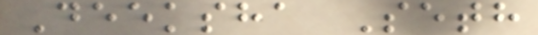Deeksha Seth
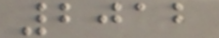2012
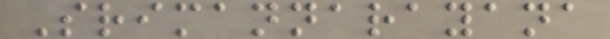Srimannarayana
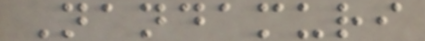Nandamuri
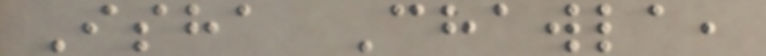Isha Chawla,
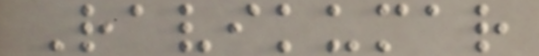Ravikumar
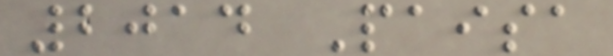2014 Paisa
